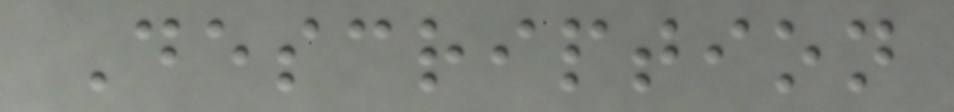Description
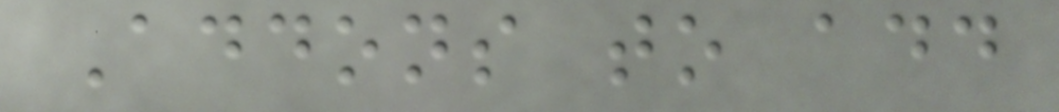Addons to add
